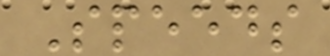Speeds
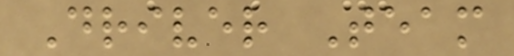Driver Team
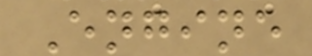Engine
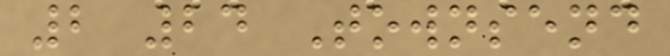2 24 Townsend
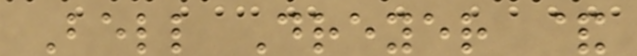Bell Dreyer &
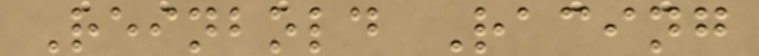Reinbold Racing
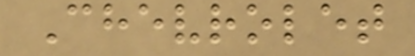Chevrolet
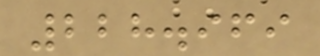228.969
